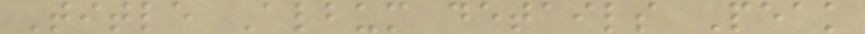Title Album details Peak
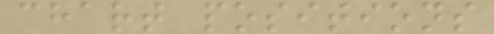chart positions
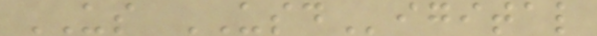US USDigital
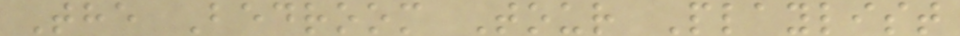The Bedroom Tour Playlist
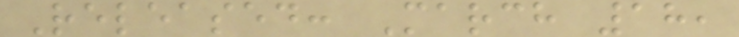Released: March 18,
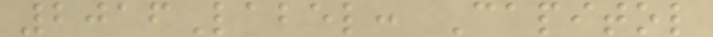2016Label: Capitol
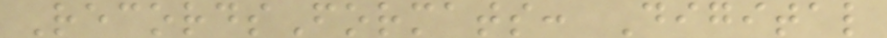RecordsFormats: Digital
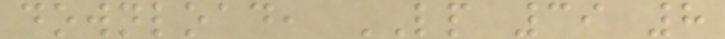download, LP 39 8
